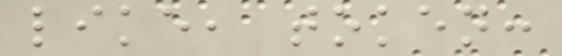like, token:
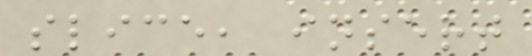slice, insert
